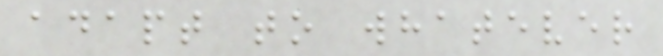adapt to whatever
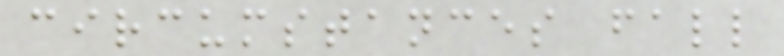circumstances fall
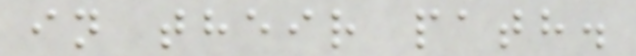in their path.
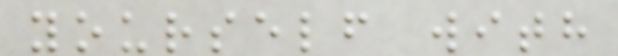yourself with
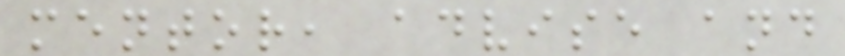mentor, advise and
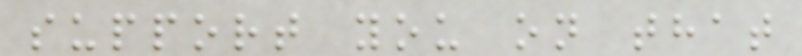support you on that
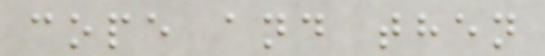cope and then
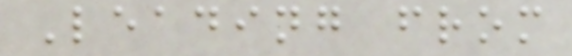Leading from
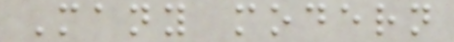Many modern
